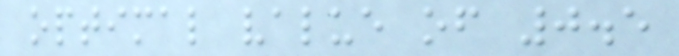optimal value of 0.5
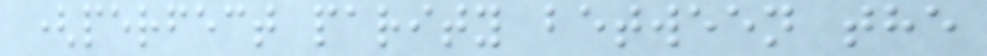(perfect parity between the
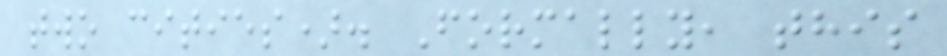two cities). Formally, this
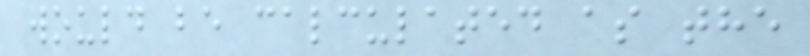would be calculated as the
